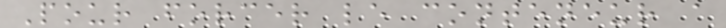Pour forcer le conteneur a
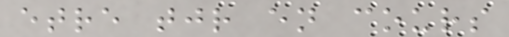etre tjr en cours
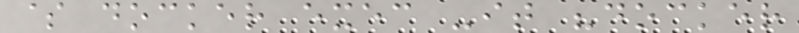$ docker exec -it "docker
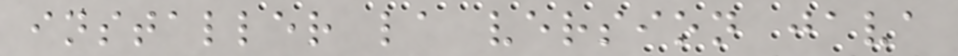installer la version java
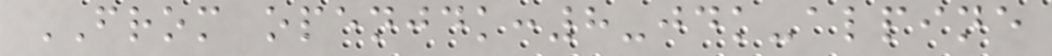FROM openjdk:8-jdk-alpine
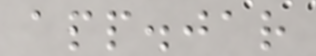app.jar
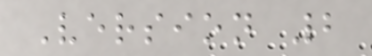Version 2
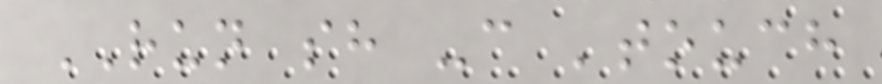RUN sh -c 'touch
